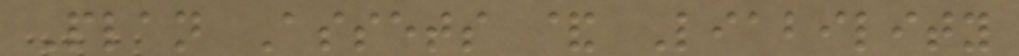Plan Assets & Liability
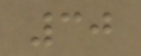30
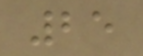25
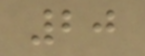20
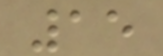15
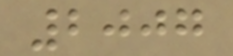2007
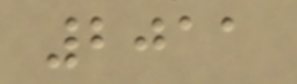2011
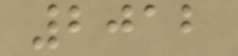2012
